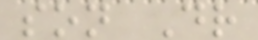son Dr
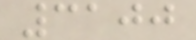3100
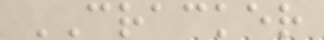CRACKER
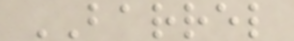BARREL
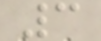3
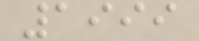1999
